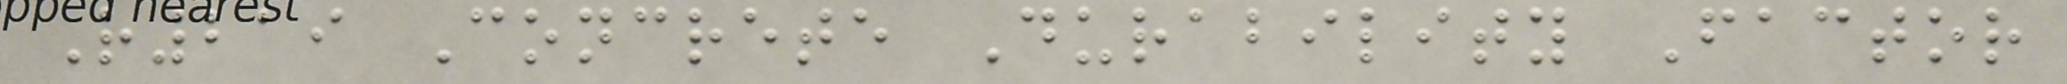R219 Concrete Durability Factor
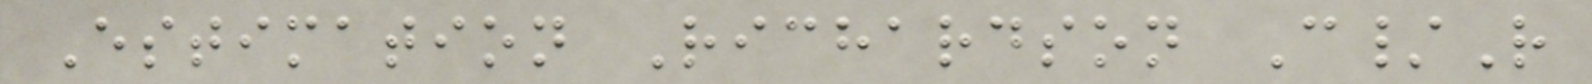Estimation Richardson C/R
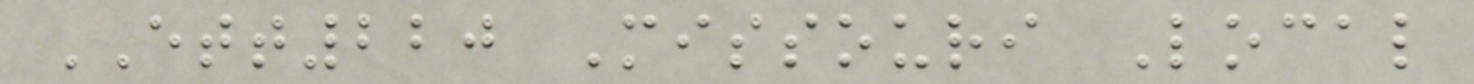ETT220 Missouri Local
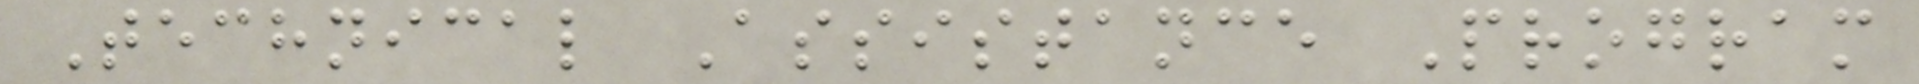Technical Assistance Program
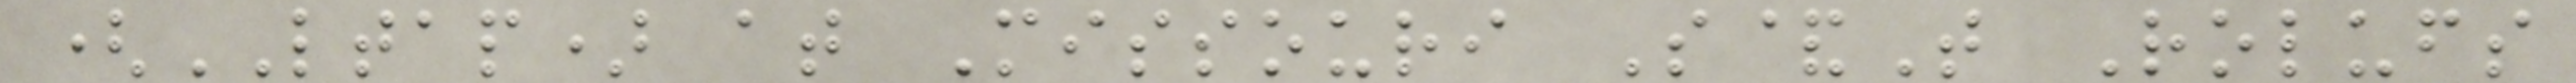(LTAP) at Missouri S&T Rolufs
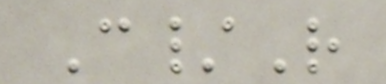C/R
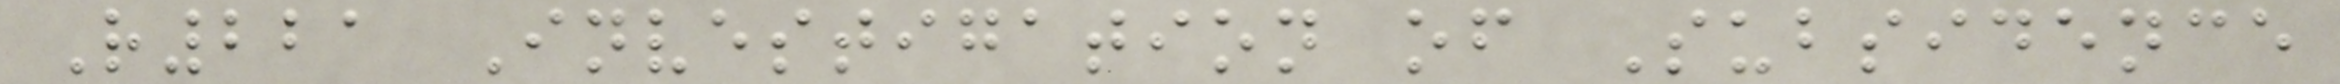R221 Investigation of Subsidence
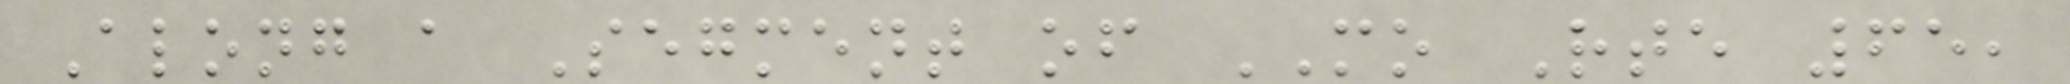Along a Segment of MO Rte 65,
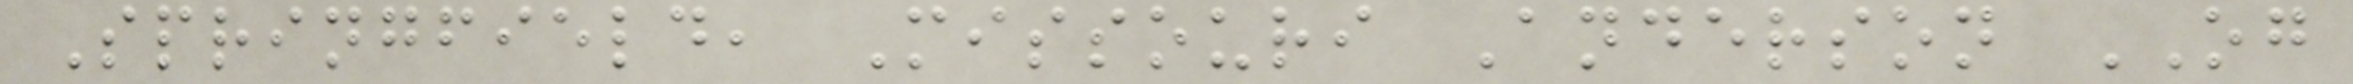Springfield, Missouri Anderson OG
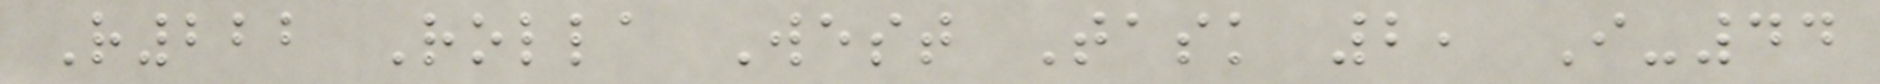R222 Rolla West Task 2, I-44
